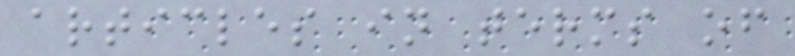articles in terms of
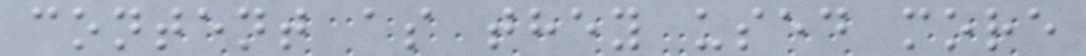content as they used more
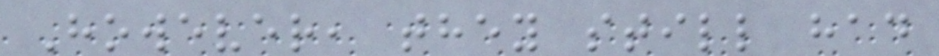However, they still had
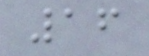16
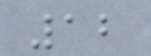12
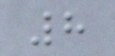8
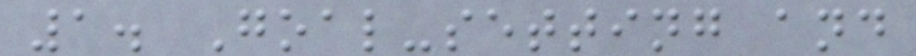1. Goal-setting and
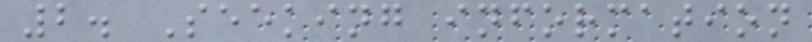2. Seeking information
